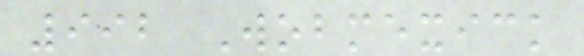992 Wobmexick
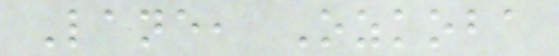Lane, Ozkoba
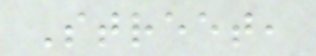Street,
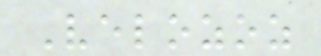Velozoz
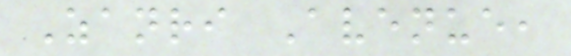Zanri Avenue,
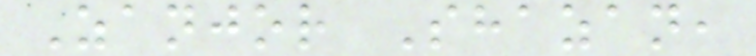Zanjor Shazan,
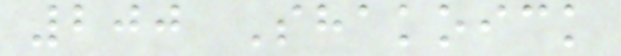200 Shakoick
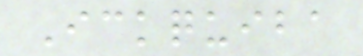Ickquiba
